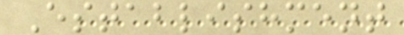Establishment
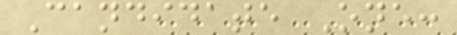Candidate One:
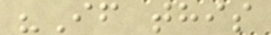"If this
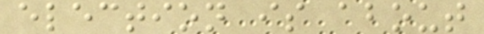election is about
